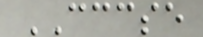CCCSE
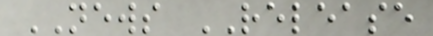NEWS RELEASE
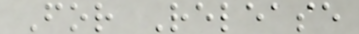For Release
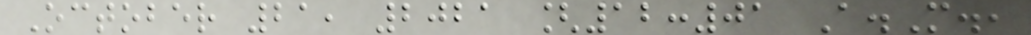October 21, 2021 [12:01 A.M.,
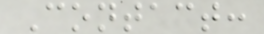Contact:
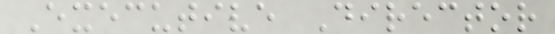Executive Director
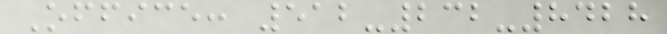Office: 512-232-8428
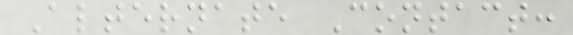Alternate Contact:
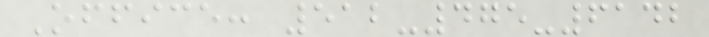Office: 512-475-6142
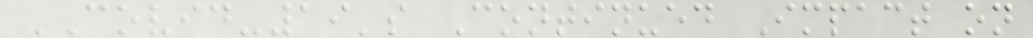COVID-19's Continued Impact on
